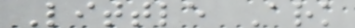Little Ark
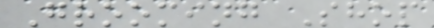Grooming Shop
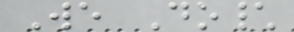We Do\
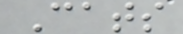Cats
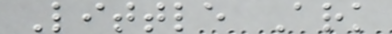Little Ark
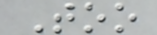Too
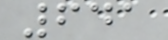641
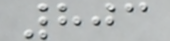803
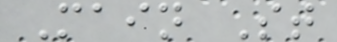Main St
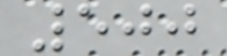500
